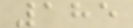185
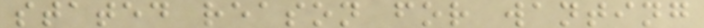stated reason for wanting
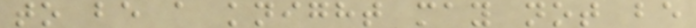to be a knight may not be
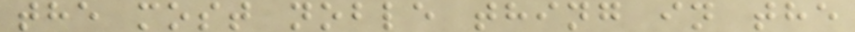the most noble thing in the
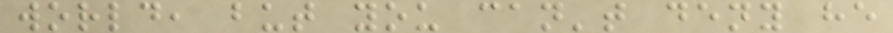world, but you can't deny he
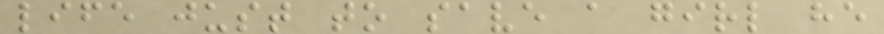life just to save a girl he
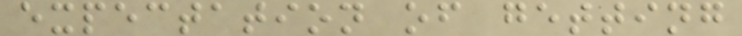expectation of getting
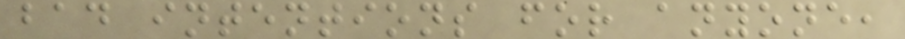bad intentions for anyone,
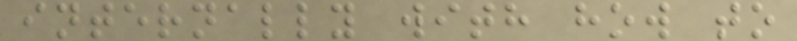internally with how to
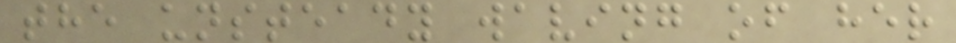the unsteady waving of her
